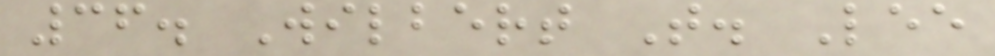36. Wilbert T. Lee
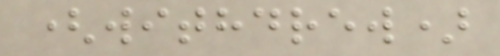(withdrew)
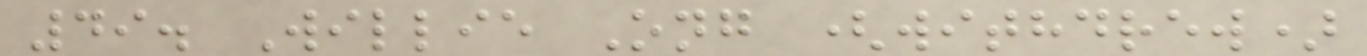49. Willie Ong (withdrew)
